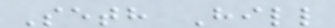Seth Hill
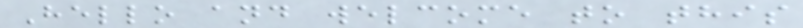Hello and welcome to this
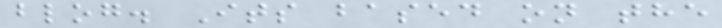blog. Its based on the
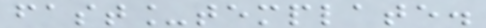fast_template.
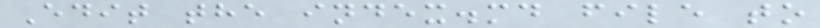Edit the index.md file to
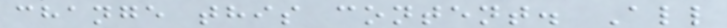change this content. All
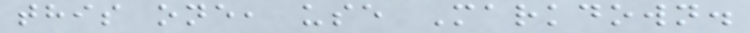this one, use Markdown.
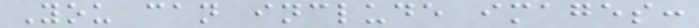You can include images:
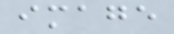image
